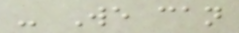- We can
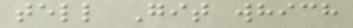tell Git which
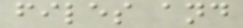files and
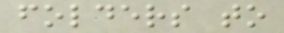folders to
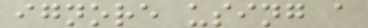ignore using a
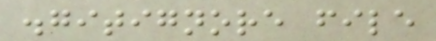.gitignore file
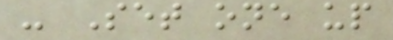- Set one up
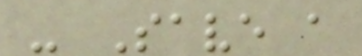- Save a
